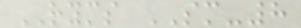RYMS SM-8
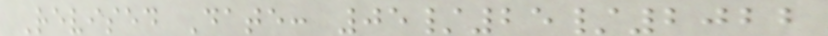Revised Date: 05/25/2022
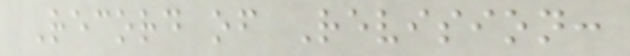Record of Revision:
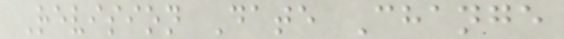Revision Date Change
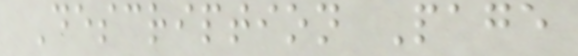Description Page
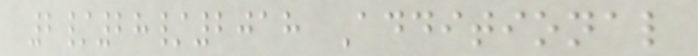2/28/2018 Additional
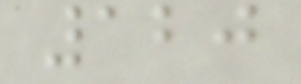120
